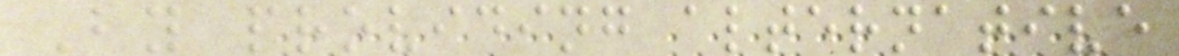By providing alternative
